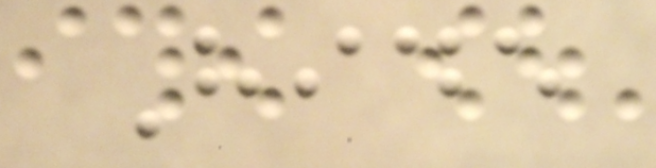Hide
